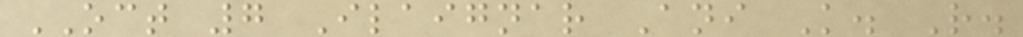OCT 7 Ilaignar Ani K. R.
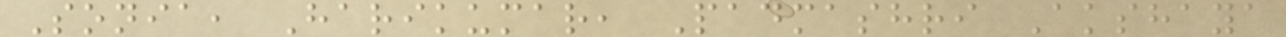Sonia, Harikumar, Padmashri Akshaya
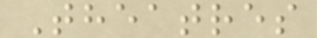Theatres
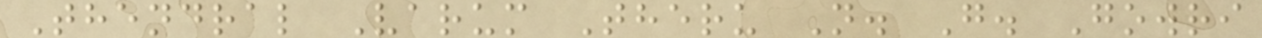Thendral Varum Theru N. G. Gowri
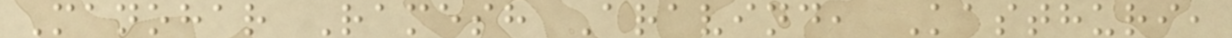Manohar Ramesh Aravind, Kasthuri,
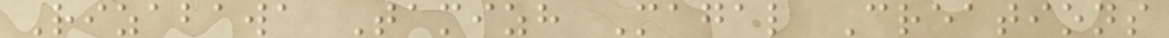Rizabawa Tamizh Magal Creations
